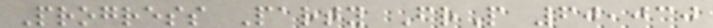Progress Party FrP 60,030
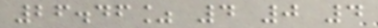26.46% 4 0 4
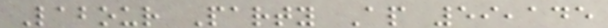Labour Party Ap 59,145
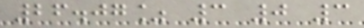26.07% 3 0 3
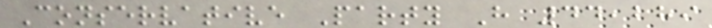Conservative Party H 44,289
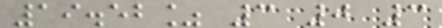19.52% 3 0 3
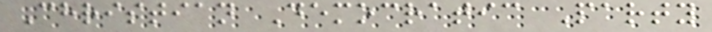Christian Democratic Party
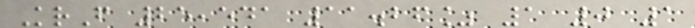KrF 25,541 11.26% 1 0 1
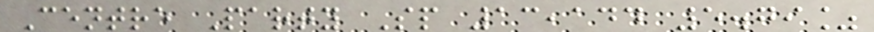Centre Party Sp 13,144 5.79%
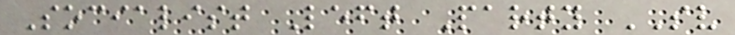Socialist Left Party SV
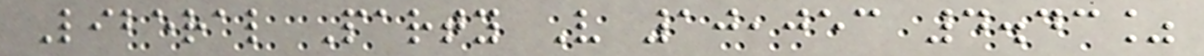Liberal Party V 10,053 4.43%
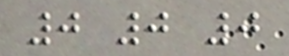0 0 0
